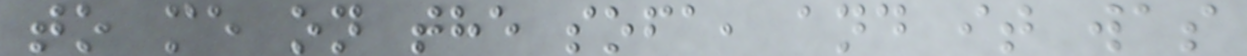to me on the sofa, and it was
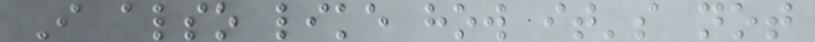I also like how it's not
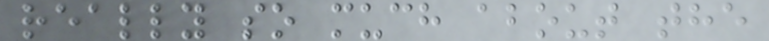really so much about the
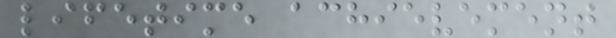lifetime achievement
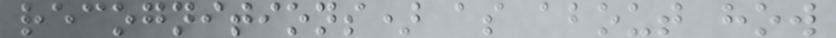recognitions) as about how
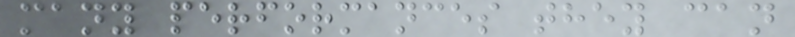many performances they can
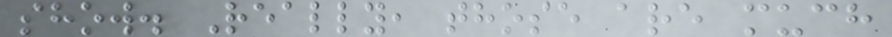show. Really, those are much
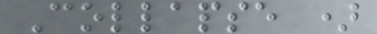Collapse )
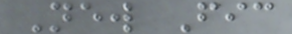New Fic
